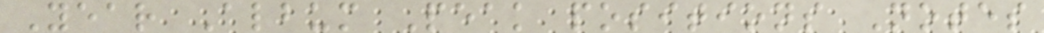Year Album Peak positions Notes
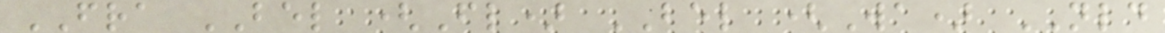FRA BEL (Fl) BEL (Wa) NLD
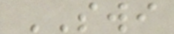SWI
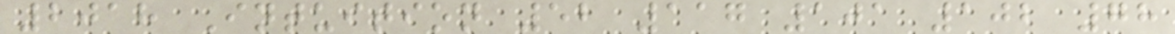2018 Intuition 52 117 101 102 78
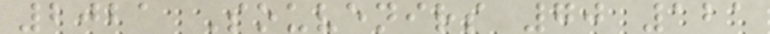2021 Souvenirs 70 121
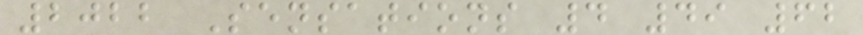2022 Sensations 4 49 62
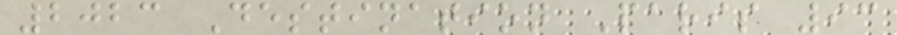2023 Destination Paris 93
